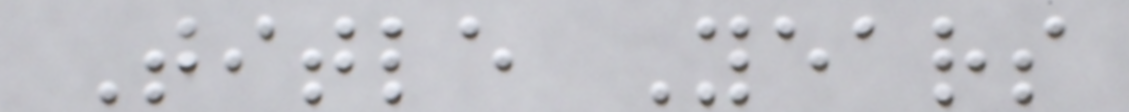Title Years
